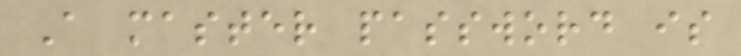A master password is
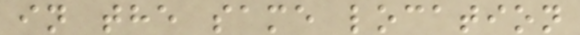in the same location
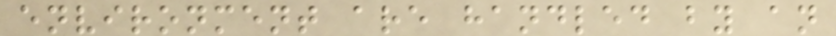environment are handled by an
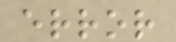error
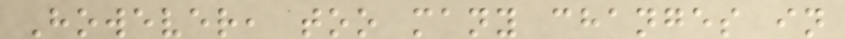However, too many changes in
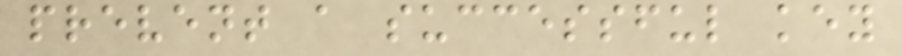prevent a successful key
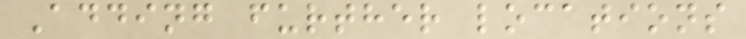Adding further locations
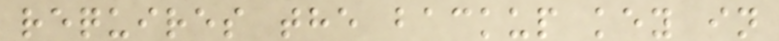requires the backup key in
